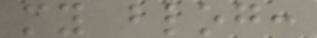my blog:
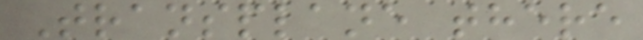Transplane there
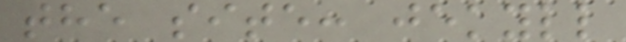the site: jekyll
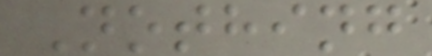Nothing
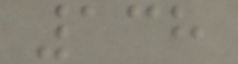138
